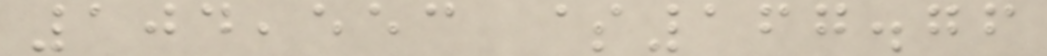104,553 $167.76
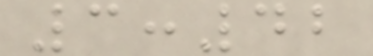3:42
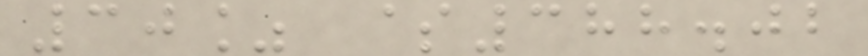30% $388.02
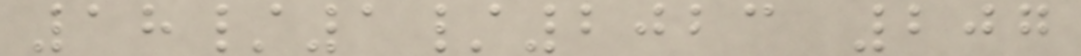18/1/2023 207
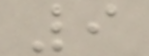9
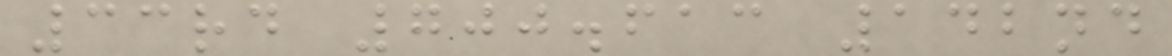33rd 700.613 142nd
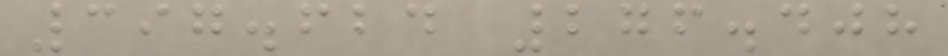397.624 276.408
